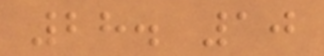28. 10
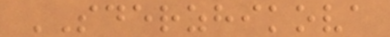SDERZHIKOVA
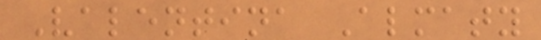Valentina Almaty
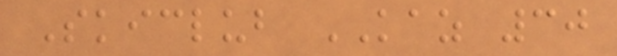Skiclub KAZ 30
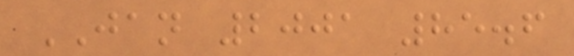JAN 2001 85.6
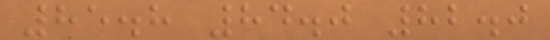85.8 84.0 82.0
